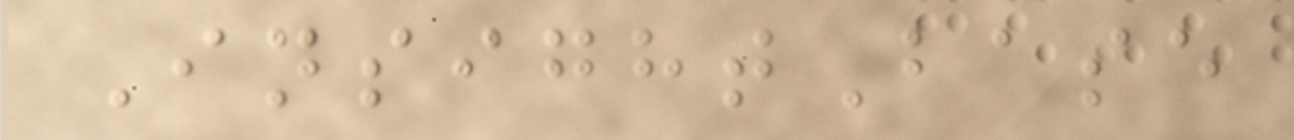InsightBase
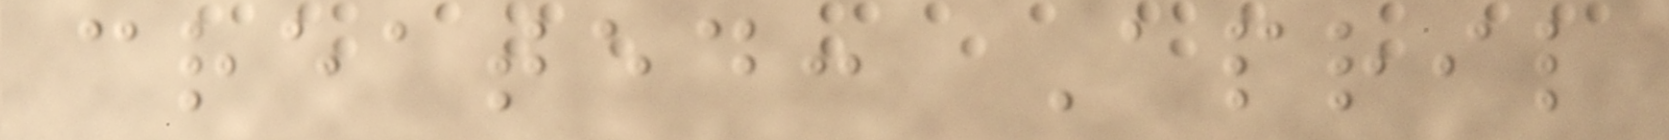created: April
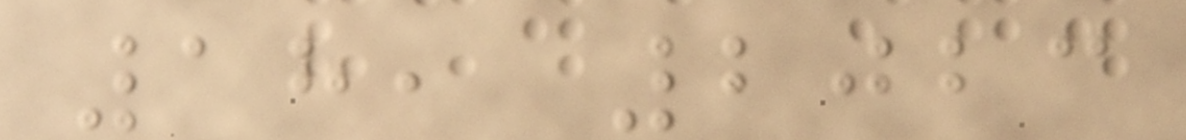18, 2023
